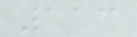113
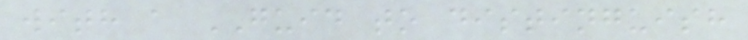with a GUID to distinguish
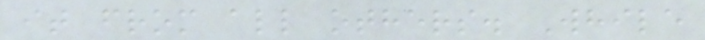it from all others. While
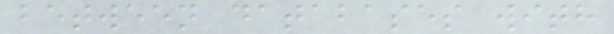between databases with
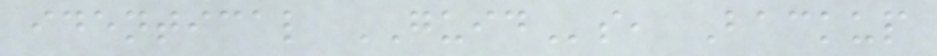identical GUIDs, Backup
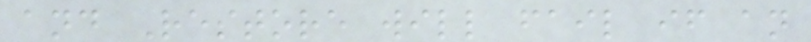and Restore will fail if an
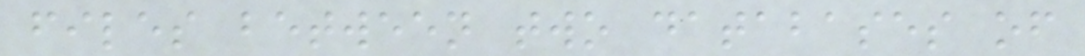files between two databases of
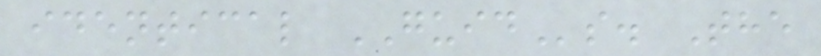identical GUIDs. The
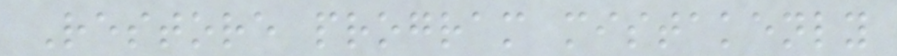Restore program mistakenly
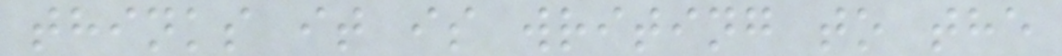thinks it is writing to the
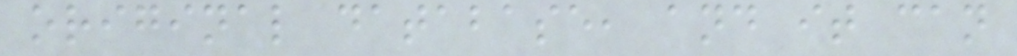original database, and it can
